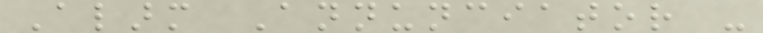Alarm Annunciator -
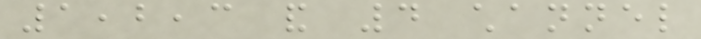1,2,3 and 4 channel
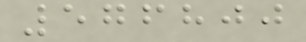576800
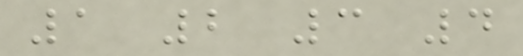1 2 3 4
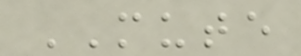MUTE
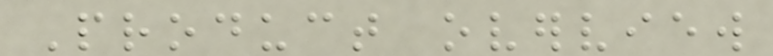Product overview
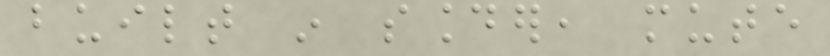built in sounder, mute
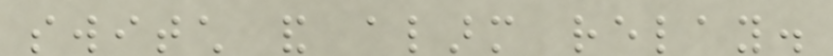switch and alarm relay.
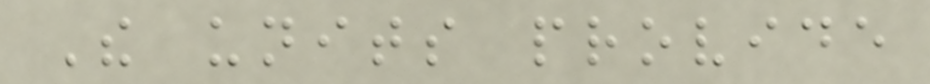The units provide
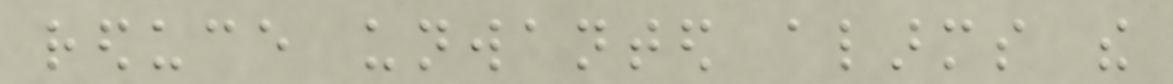reduce unwanted alarms the
